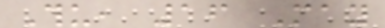Thu, 16 May
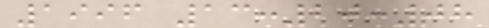1996 13:20:08
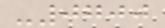-0700
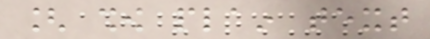[ show plain text
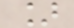]
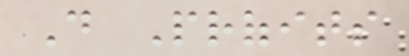Do Profits
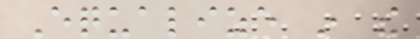Equalize in the
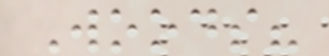Woods?
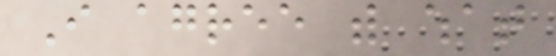I agree with what
